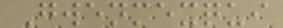Gwenmexqui
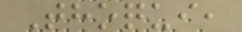Thoqui,
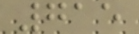715
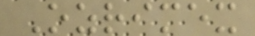Ozrimex
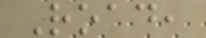Road,
